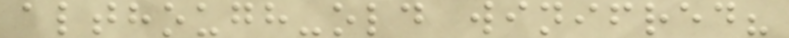although-old winifred?
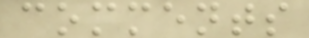comments
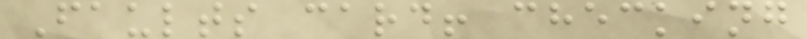Faults card! checking
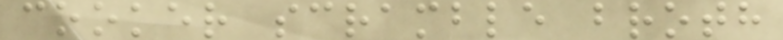cooker scramble broth
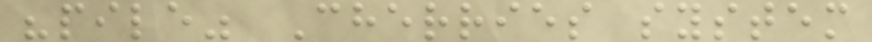"pile" Cherries system
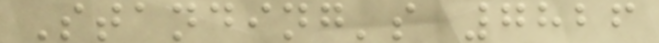Standing's 7826
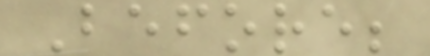Before;
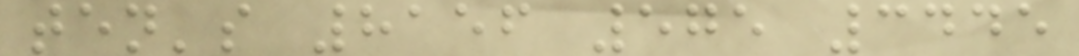ten's 8156 575 3445
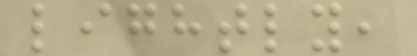lightly,
